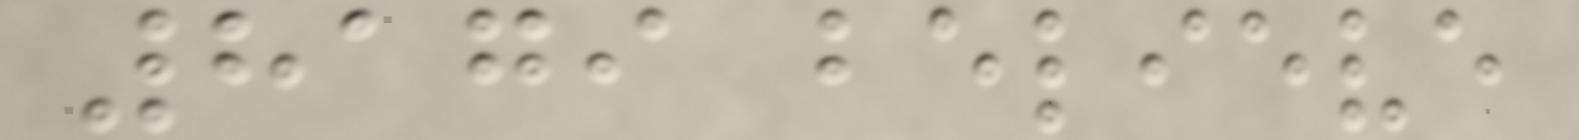8179 believe
